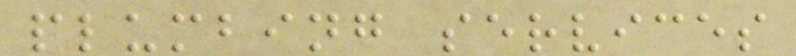plumbing services
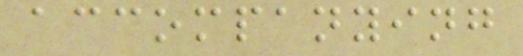accompanying
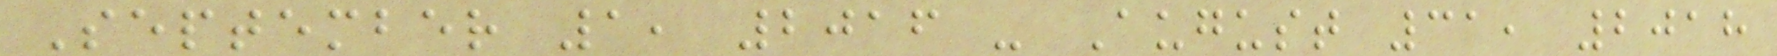September 1, 2016 - August 31, 2018
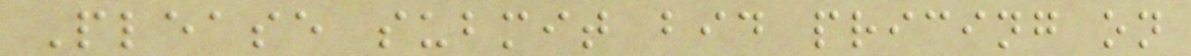Please submit bid pricing on
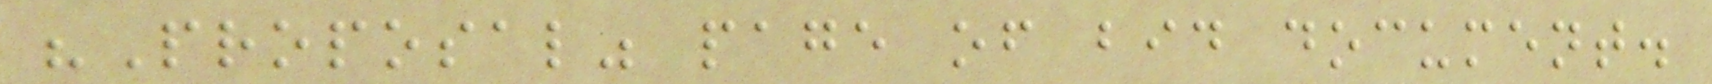"Proposal" page of bid document.
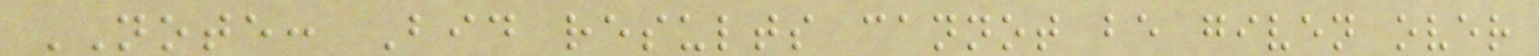NOTE: Bid results cannot be given over
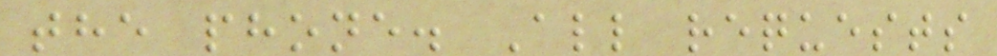the phone. All requests
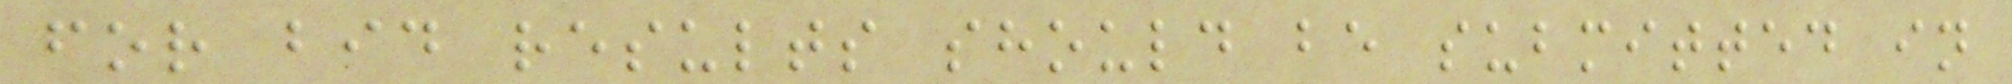for bid results should be submitted in
